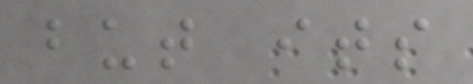but its
